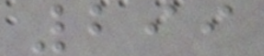299
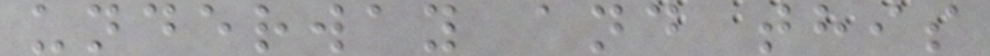underway and this
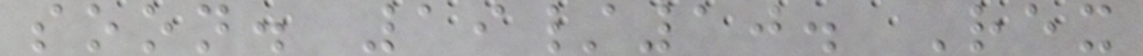soon. 19/10. Rex
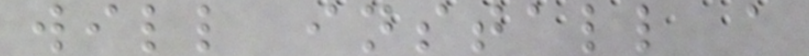will install a
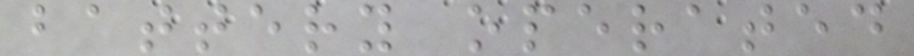battery operated
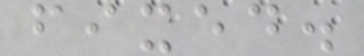fixed.
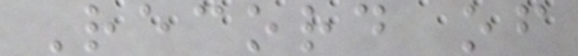Record of
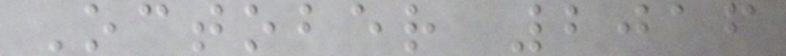October 2016
